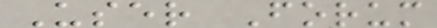User Forum
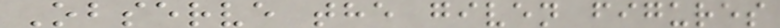Observe the given figures
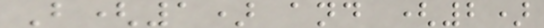B(1) and (2)
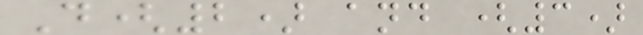D(2) and (3)
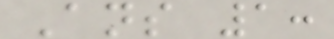Ans 1:
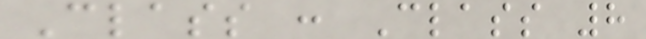Class : Class 8
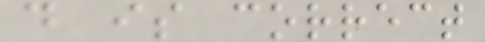d is correct
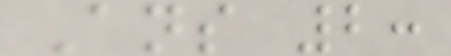Ans 2:
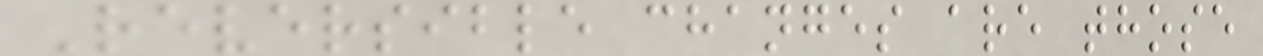Reversible changes are those
